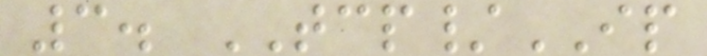3. TCP/IP
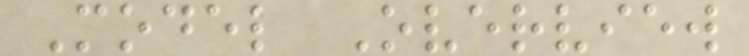Model Overview
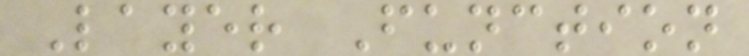Layer Function
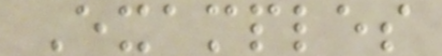Examples
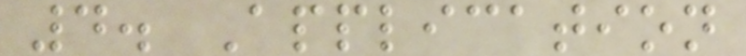4. Application
